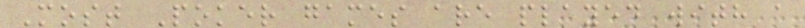Most Poker games are played with a
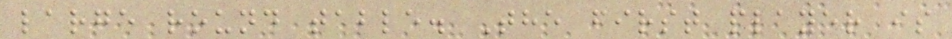large round table. The first player is
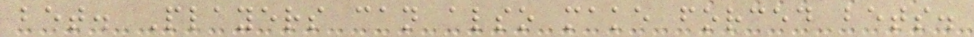bet. Players can also make forced bets.
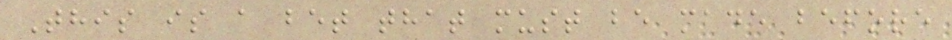This is a bet that must be made before
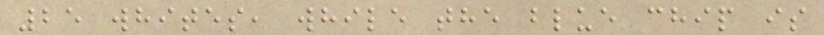25 whites, while the blue chip is
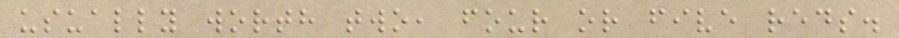usually worth two, four or five reds.
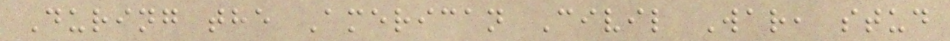During the American Civil War, stud
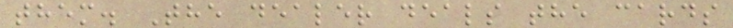them. The dealer deals the cards
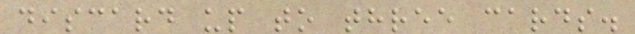discard up to three cards.
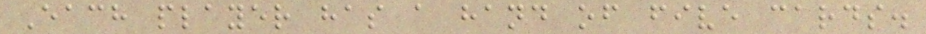Each player has a hand of five cards.
